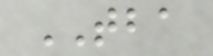TBA
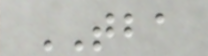TBA
